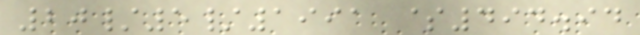20/5/1991 $494.94
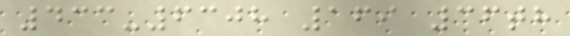433-6308 169 36th
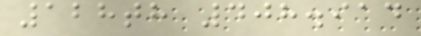128th 408.914
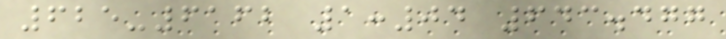625-6162 1:04 643.477
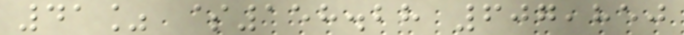41% $158.28 607,850
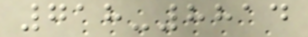718-8814
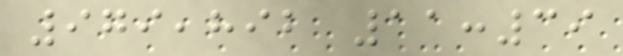979,892 11:39
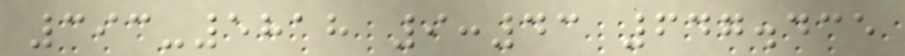393-5818 9:43 647.435
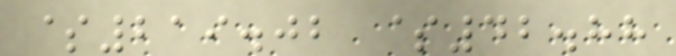$219.02 $42.88
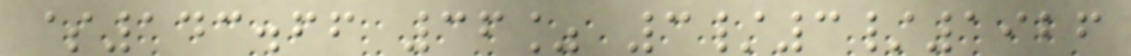$143.66 36% 3/3/1926
